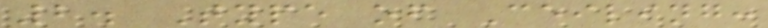2. Type of Ceiling:
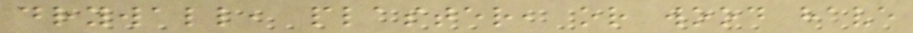drywall, plaster, or wood have
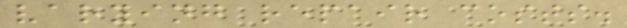varying repair costs.
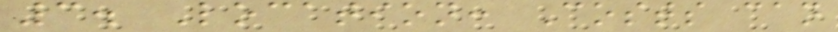3. Location: Costs can
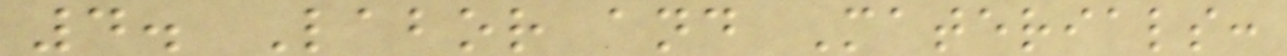4. Labor and Materials:
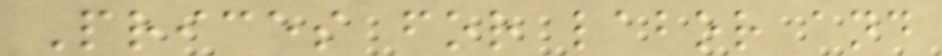Prices for labor and
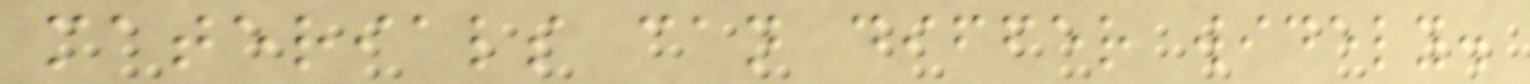materials can differ widely.
